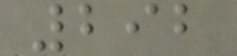292
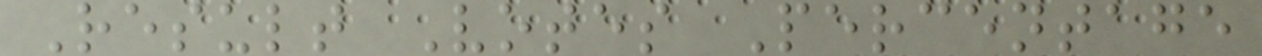Result Votes Percentage
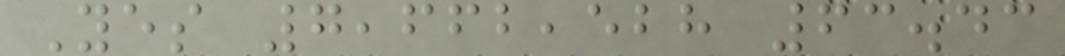Yes 7,662,528 63.43
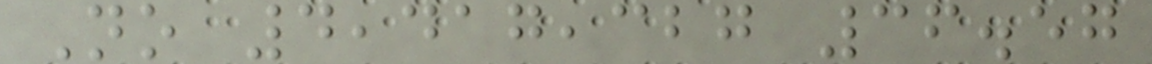No 4,417,327 36.57
